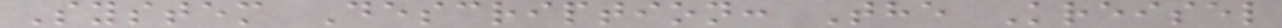System Description: The Kreisel
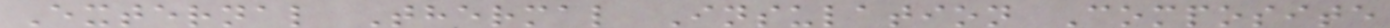External Thermal Insulation Composite
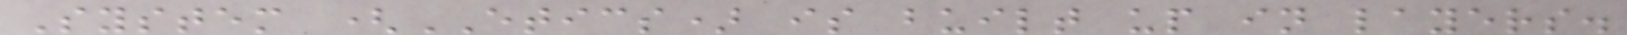System (ETICS) is built up in layers.
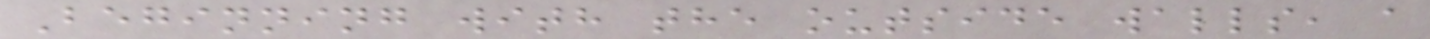Beginning with the outside walls, a
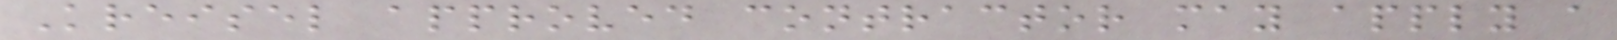Kreisel approved contractor may apply a
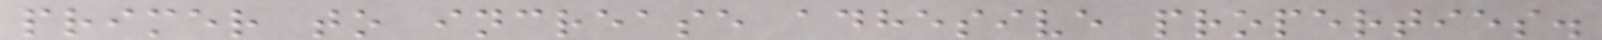primer to increase adhesive properties.
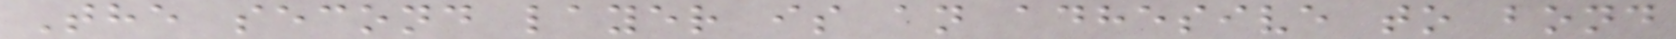The second layer is an adhesive to bond
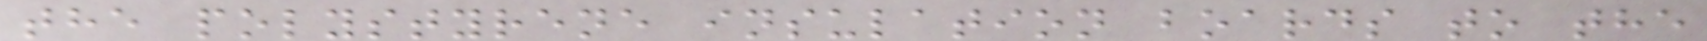the polystyrene insulation boards to the
